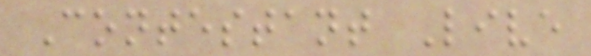Contestant Live
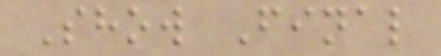Show Final
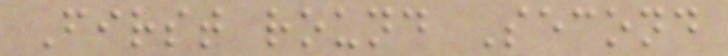First round Second
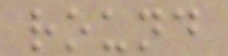round
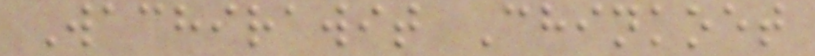Wachirawit Chinkoet
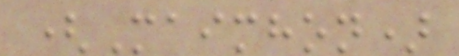(Maimhon)
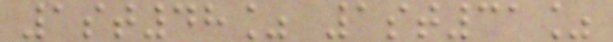1st48% 1st31%
